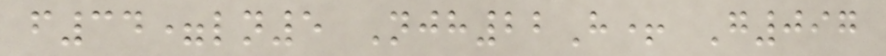f34=ln5 Njh22H+ G097
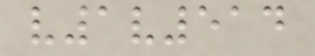v1v514
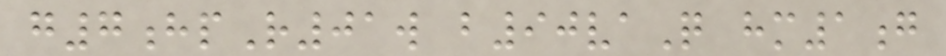g7hpR01w b90vaQ hm1g
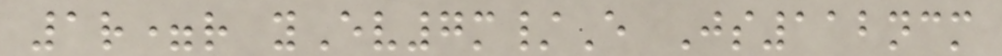1r=r yEv7m/E Js112ncm
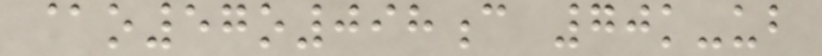@o57o098c 70k-ub
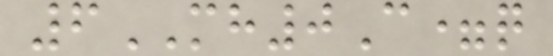6MH0C=q
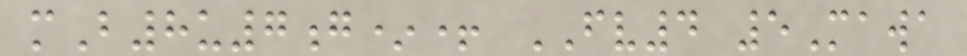mB8u7g*+ FV4 5Mawa
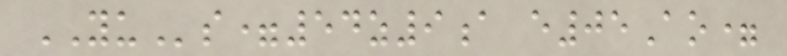YUs=54z9a e05Ao=
